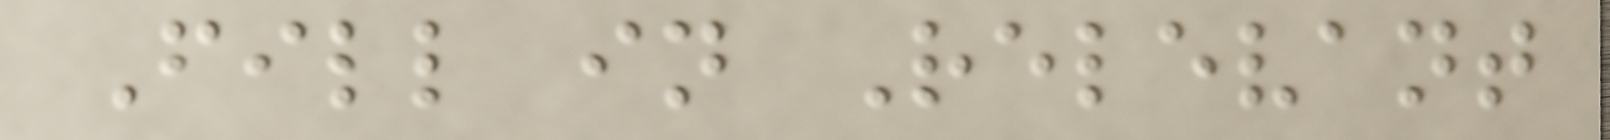Fill in Relevant
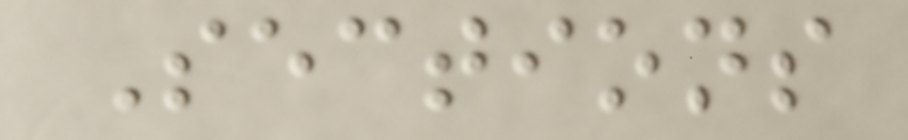Sections
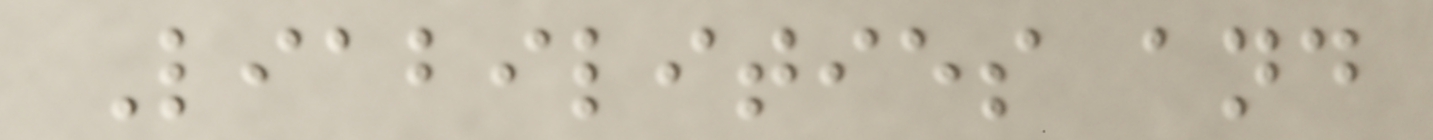Liabilities and
